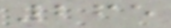265
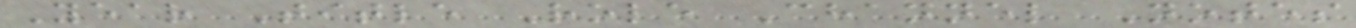Year Title Role Channel Notes
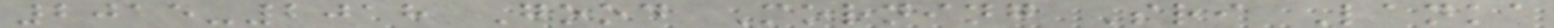2015-2018 Good Morning Sri Lanka
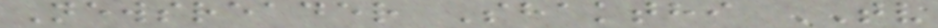Newsreader Shakthi TV
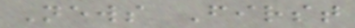News First
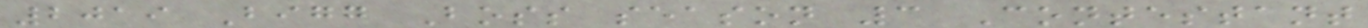2019 Bigg Boss season 3 Contestant
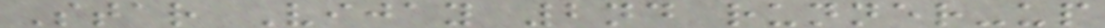Star Vijay 2nd runner-up
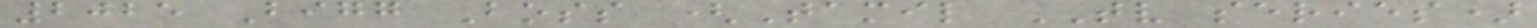2025 Bigg Boss (Tamil TV series)
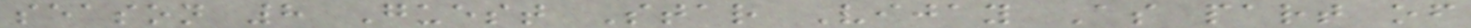season 8 Guest Star Vijay As part of
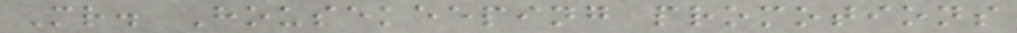Mr. Housekeeping promotions
